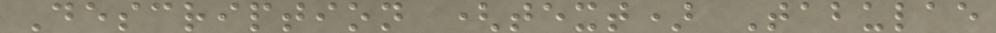Description (text) Tabulae
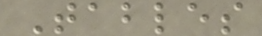Tables
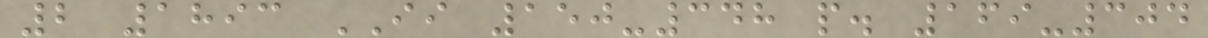2 1893 II 150-348 p. 169-304
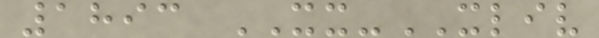1893 XX-XLIV
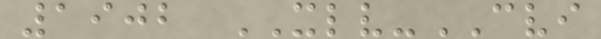1902 XLV-CVI
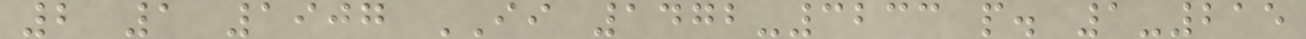2 1 1907 II 1472-3233 p. 1-215
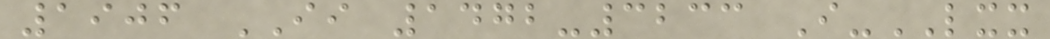1906 II 1472-3233 I-LXX
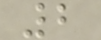2
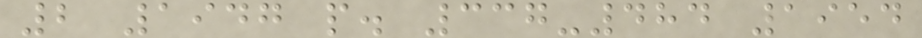2 1947 p. 337-484 1954
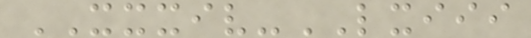XXXIV-LXIII
